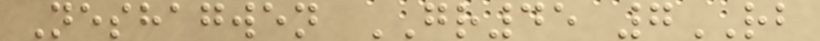Neshagwen GR45 7RB
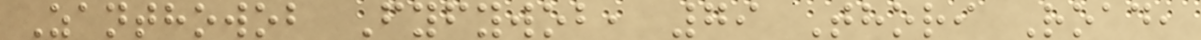Zanthowob Fyfywob, 79 Thori Road,
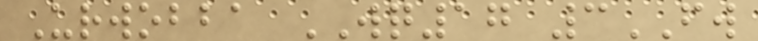Urwobba WQ17 3FW
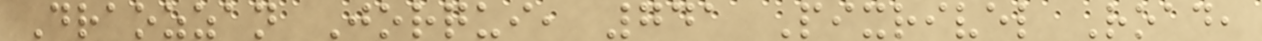Draozzan Jorqui, 741 Pixrivel Road,
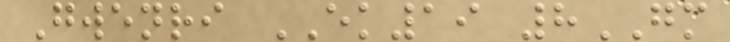Gwenri EK19 8GM
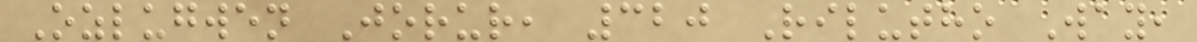Ozlugwen Jorur, 320 Rilutho Way,
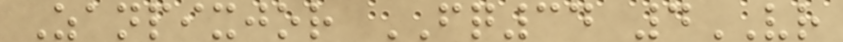Zanpixjor FQ34 4VR
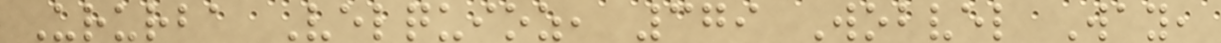Ururba Velquioz, 379 Wobvel Way,
